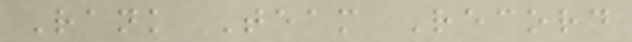Rank Team Record
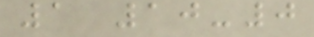1 10-0
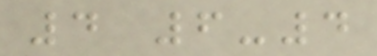4 6-4
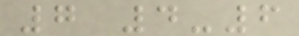7 4-6
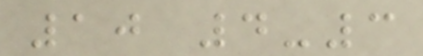10 4-3
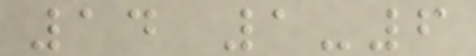14 1-6
